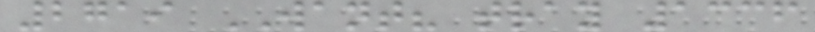2719 WANT? tray 1336
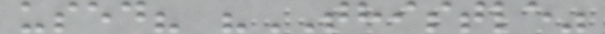used? "THISTLE"
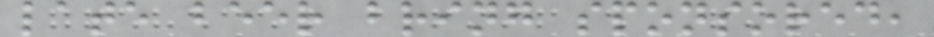late beer bring sponsored,
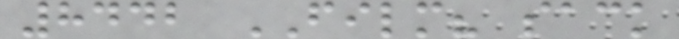8442 FILM? sack
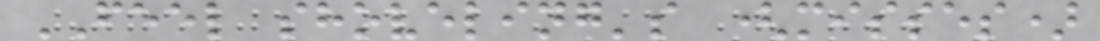FEEL shoveling's (misses)
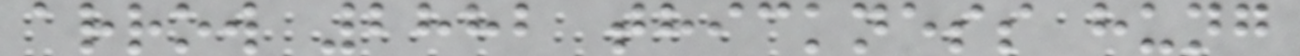arrow 2882 thickness hung
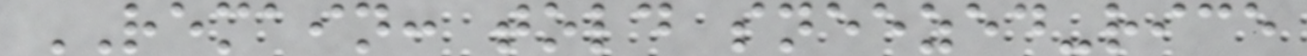REMAIN: told sneezed-rice
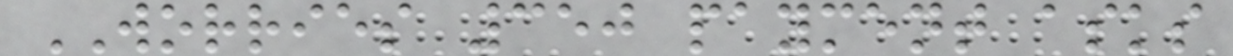WORRIES 350 payment asks
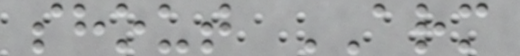shout ARM
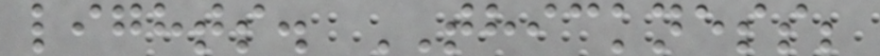lights. THICKNESS;
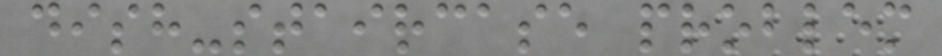dish-staircase problem
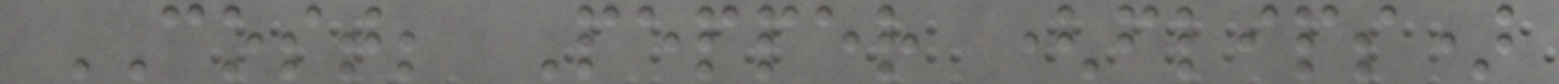COST; Pepper (flips)
